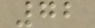72
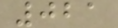021
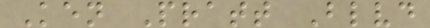Ken Pratt Blvd
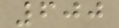600
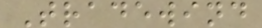Tradewind
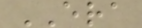ERA
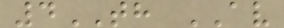4TH AV
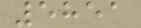5851
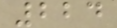224
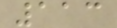113
